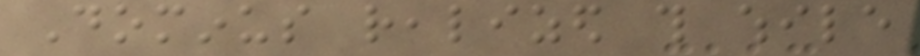Dominus realized this while
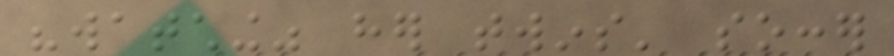"watching" her twins' soccer
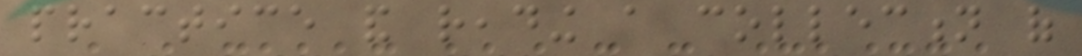practice and reading a collection of
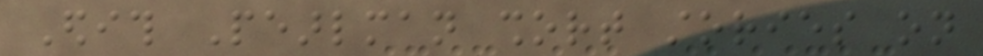Edith Pearlman short stories on
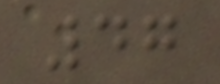47
